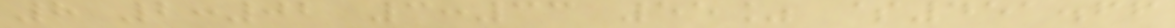8 2:02 3:33 55% $451.66
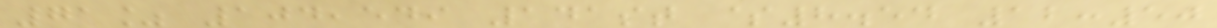71% 104,549 141st $8.54 12:50
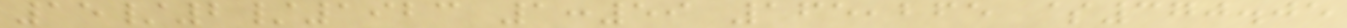15/2/1923 1:59 165,265 $370.05
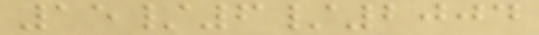15/6/2004
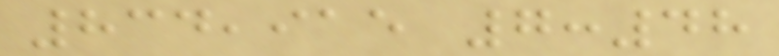834,915 7:48
